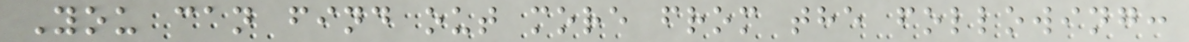You can find out more from the following:
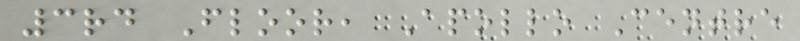3rd Floor, Apollo Centre
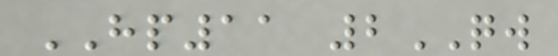HP11 2QW
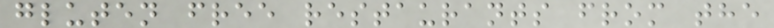gluten free restaurants from the
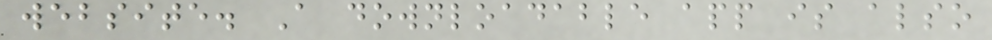website. A downloadable app is also
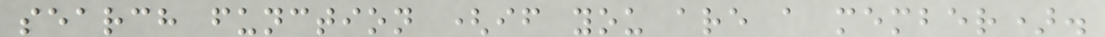search function (if you are a member).
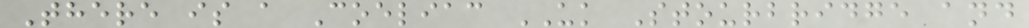There is a Coeliac UK Stourbridge and
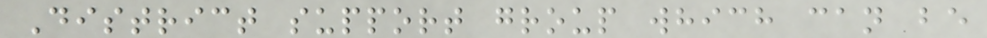District support group which can be
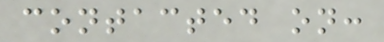contacted on:
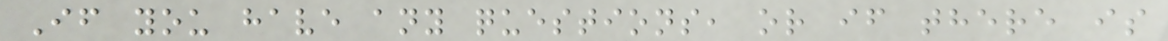If you have any questions, or if there is
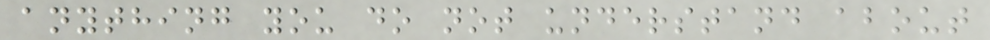anything you do not understand about
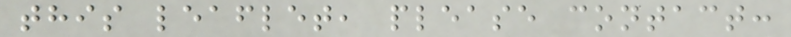this leaflet, please contact:
